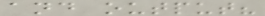and output?
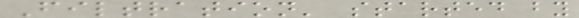Filtration' started by
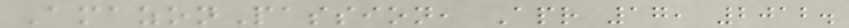AmazonPassion, Apr 17, 2012.
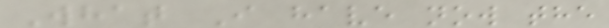What I have now the
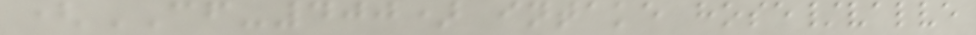(CF-400) intake hose/valve
